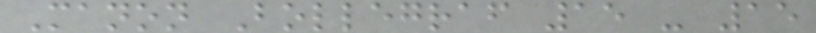Manon Bollegraf 15 - 15
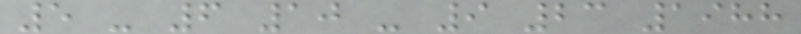5 - 6 10 - 9 23 1988
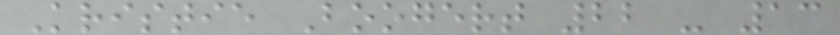Kristie Boogert 22 - 13
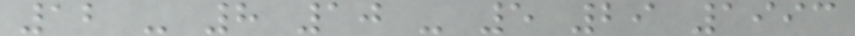12 - 8 10 - 5 29 1993
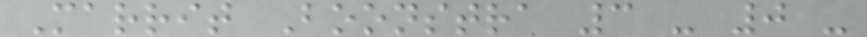Marrit Boonstra 3 - 0 -
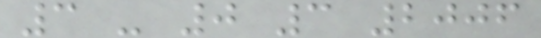3 - 0 3 2006
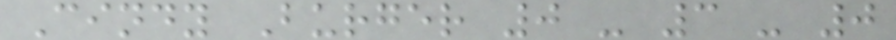Cindy Burger 0 - 3 - 0
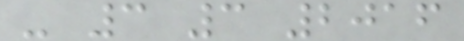- 3 3 2016
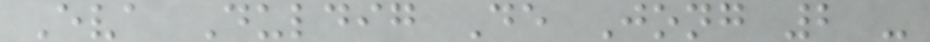Eva Duldig De Jong 2 -
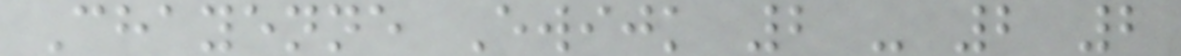Chayenne Ewijk 2 - 2 2
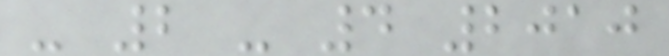- 2 - 4 2010
